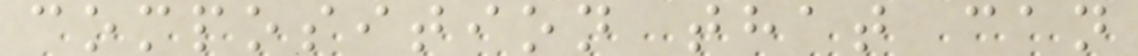composition that can
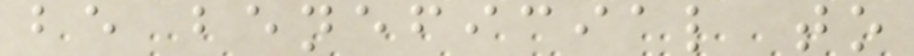be beneficial to
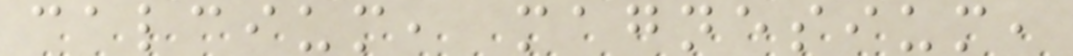calcium, magnesium,
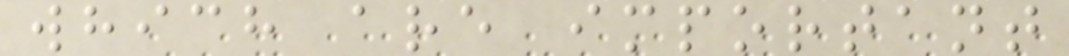which are important
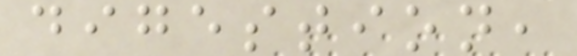digestion,
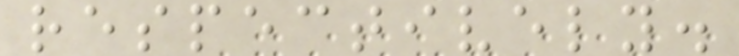respectively.
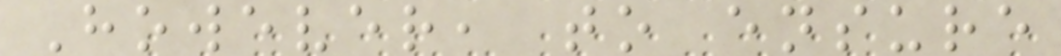However, to ensure
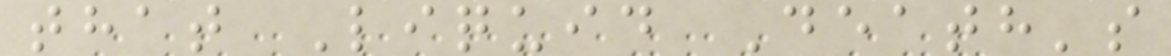that Liquid Death's
